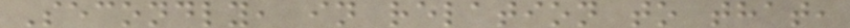Secondly, in relation to that,
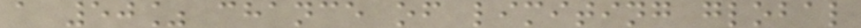a 50% chance of limiting global
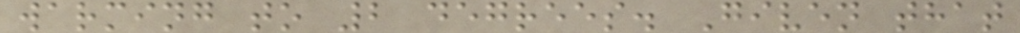warming to 2 degrees. Given that
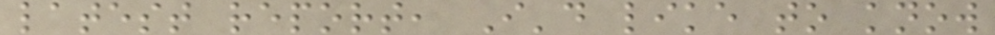latest report, I'd like to know
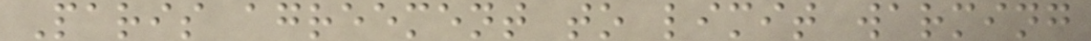Paris agreement to limit warming
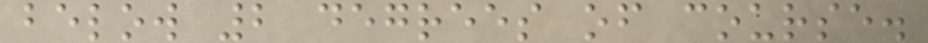below 2 degrees of course.
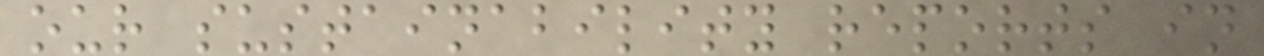our sustainability reports in
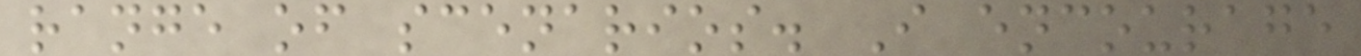range of scenarios. I encourage
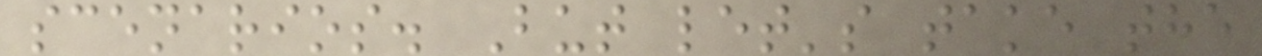scenarios. But let's take the
